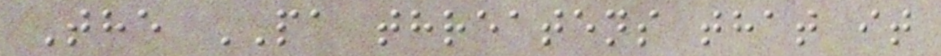The PA threatens that it
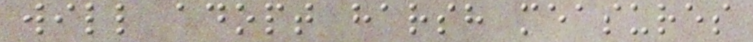will adopt harsh measures
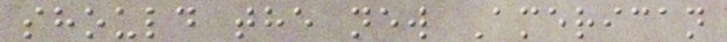should the new American
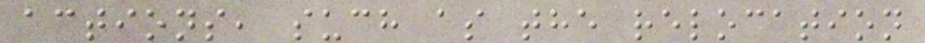actions, such as the relocation
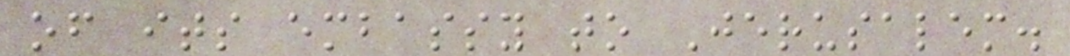of its embassy to Jerusalem.
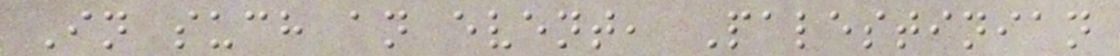In such an event, Palestinian
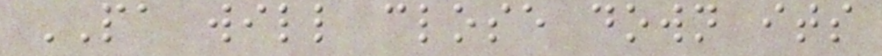PA will close down its
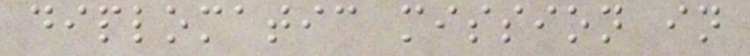diplomatic mission in
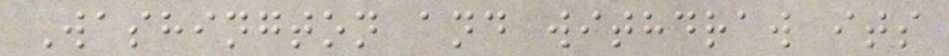Washington and withdraw its
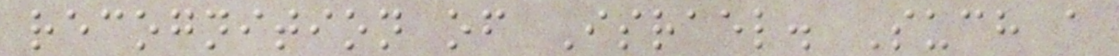recognition of Israel. Such a
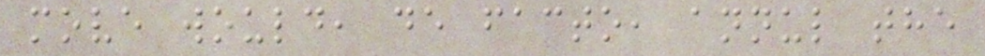move would, de facto, annul the
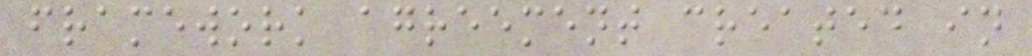framework agreement created in
